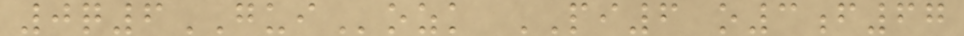0q6GUIozk PI6 o3f67
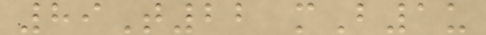89T22 mB1u
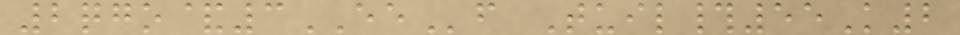2qgo&3EEf Tuil#55K2
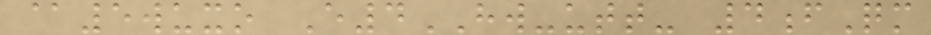@5wuxo E4HW-utt- 4fQm
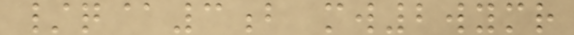/q@3b mw2wymr
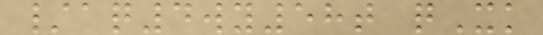/aq4wy58t qXk
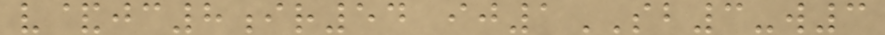v&jc8ir54 ij1SB3-w3
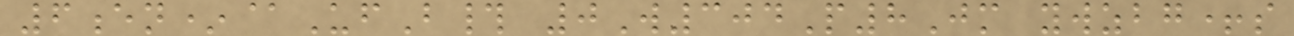6en*@UfB# 0W304P8Jm ywzbg+s
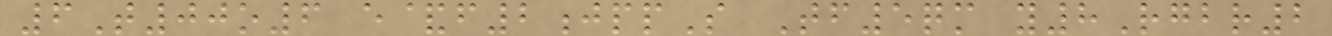6T00o6 e&f2jppS Tf5qm y8Rgbr2
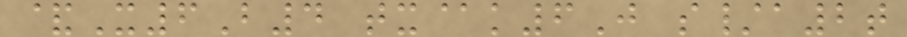&X6B4 tx@k6J s/a2t
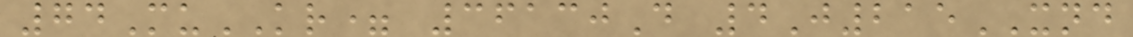74MuKR= 36130D 4J215XND
